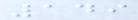149
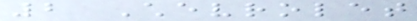2 Chevrolet
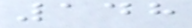148
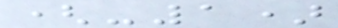(-1)
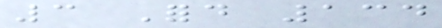3 Ford 134
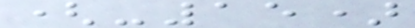(-15)
